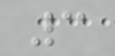3
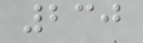230
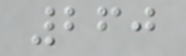260
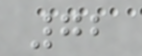72
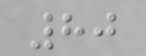80
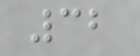32
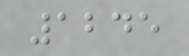1245
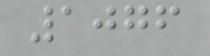1076
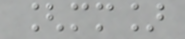[mm]
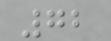72
